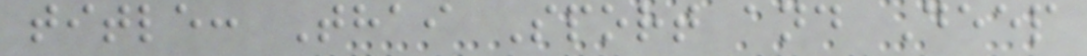title: Thai Sport and Deep
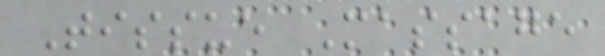Tissue Massage
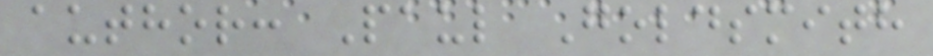author: Paul Goldsmith
